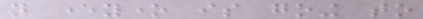not everyone is going to
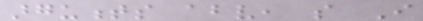arguments above, so I
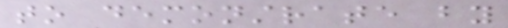to demonstrate by
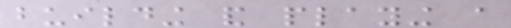building and playing a
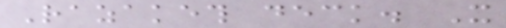Razaketh deck. It
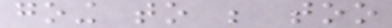going to be too
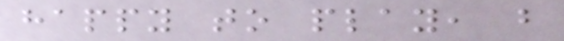happy to play, but
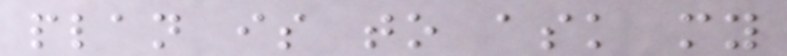plan is to ask my
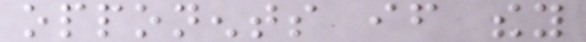opponents if they
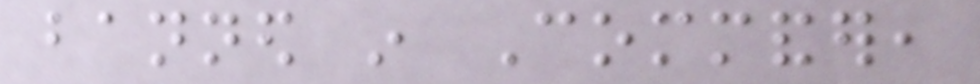banned in Commander,
